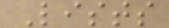Lists
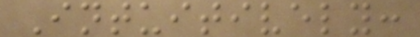Intuitively:
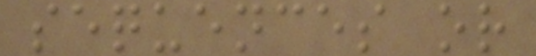sequences or
